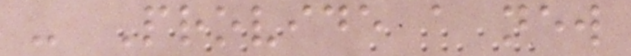- Provide a new
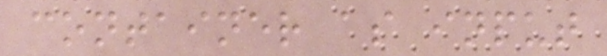container as input
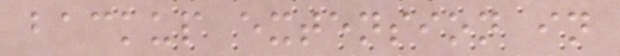backup extension in
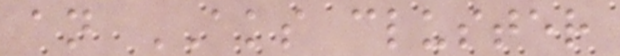an AKS cluster
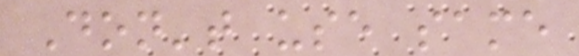Don't use same
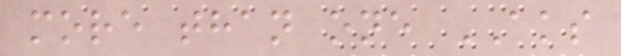more than one AKS
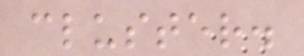cluster.
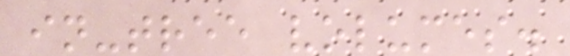in-tree volumes.
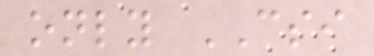only CSI
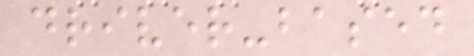driver-based
